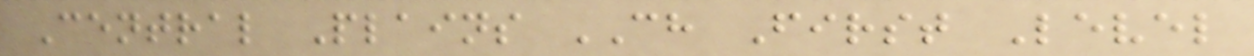Central Plains CH First Level
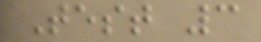Test 3
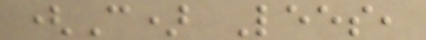(C) Lees,
